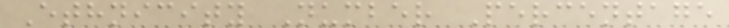Ethnicity Number Percentage
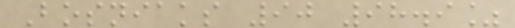Bosniaks 90 98.9%
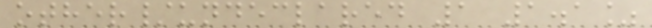other/undeclared 1 1.1%
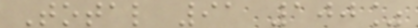Total 91 100%
